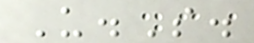U.S.
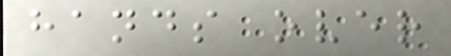hands over
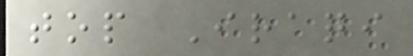top Iraqi
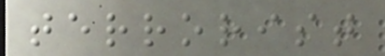terrorist
